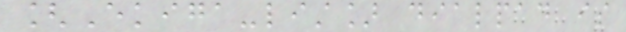[Ekiga-list] dialpad is
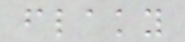flaky
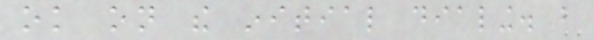ok on the initial dialing. but
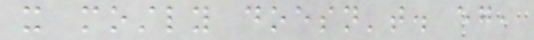it mostly doesn't. eg,
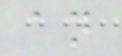an
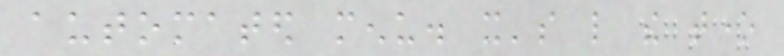automated menu. it's like the tone
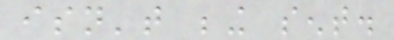isn't being sent.
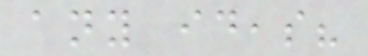any ideas?
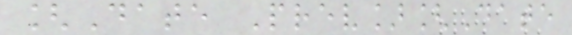[Date Prev][Date
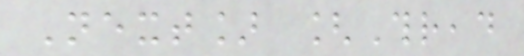Next] [Thread
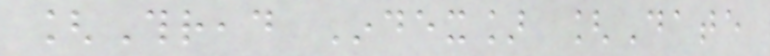[Thread Index] [Date
